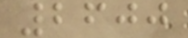2600
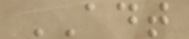ADT
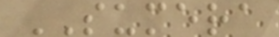SUMERA
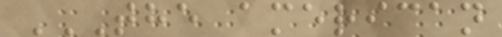THE AMERICAN
